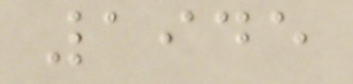1945
